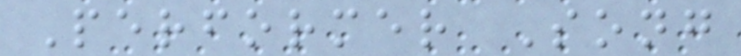Performer Song
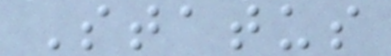Status
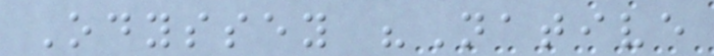Odyssey "Native
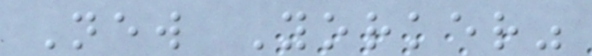New Yorker"
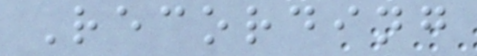Recording
